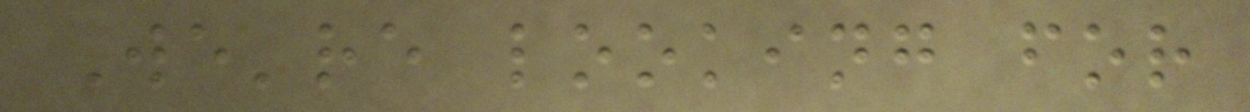We're looking for
